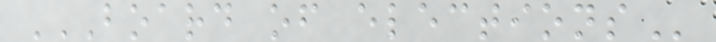BOARD OF ELECTIONS
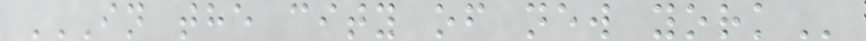IN THE CITY OF NEW YORK
